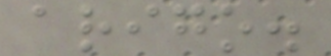arigo.
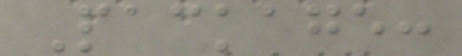Package:
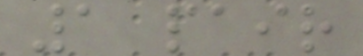1 pair
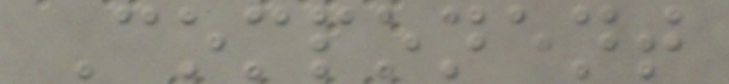Component
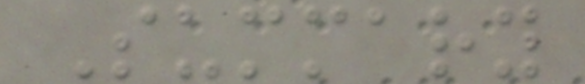Summary
